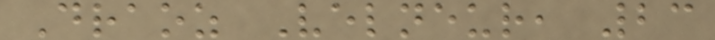Draoz Velneur, 23
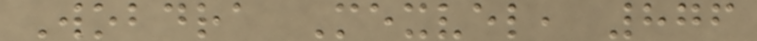Wobdra Mexvel, 876
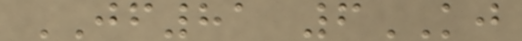JF81 6KJ
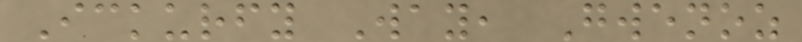Ickurfy Way, Gwenoz
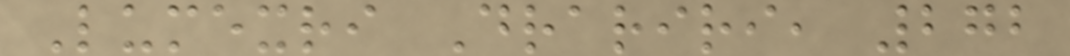Lumexri Drariri, 272
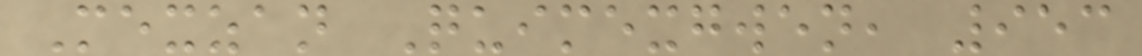Mexzan Quimexgwen, 953
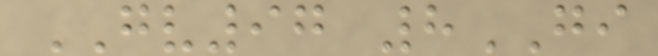GV97 8GI
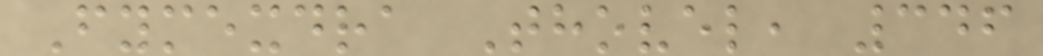Fymexdra Thovel, 346
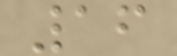16
